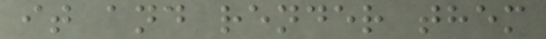it and render them
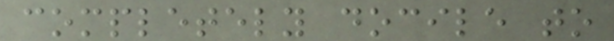completely docile to
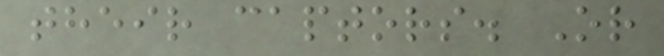their captors. Or
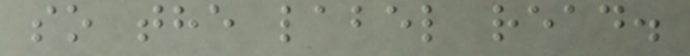so the label read.
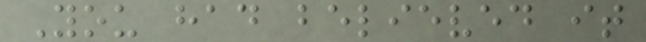You had believed it
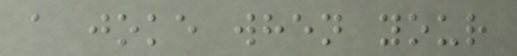a joke when your
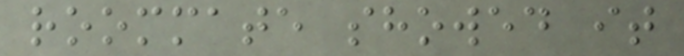roommate showed it
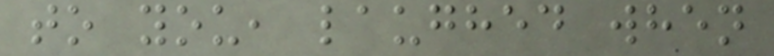to you, laughed when
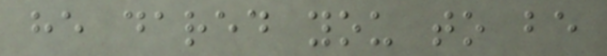he dared you to be
